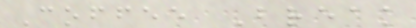Coffee Break
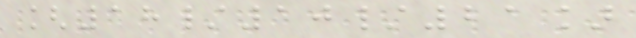[18/10/21]
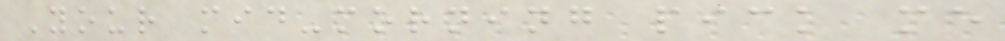Your mid-morning pick me
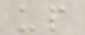up
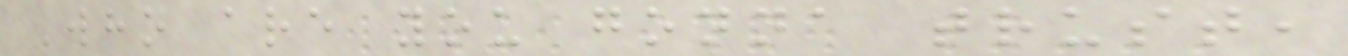Who are you gonna trust,
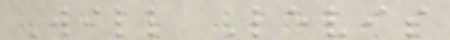Will Levis
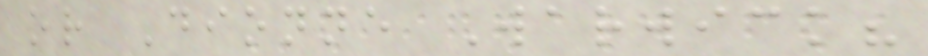or Dionne Warwick?
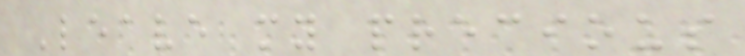Leave my precious
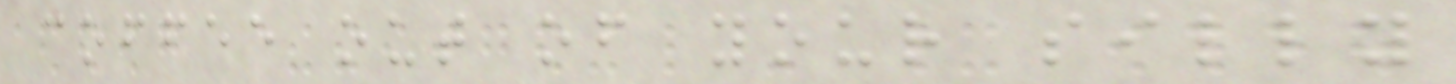coffee out of your silly
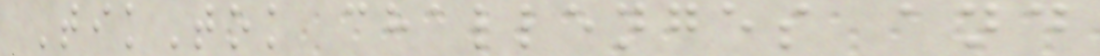TikTok challenges and
